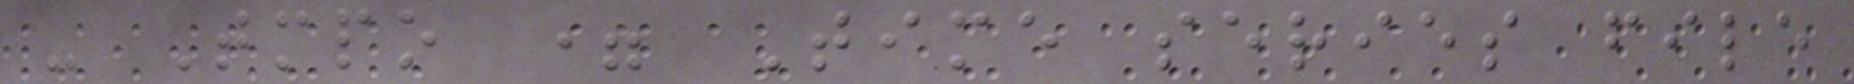- Tmpo = Time series file
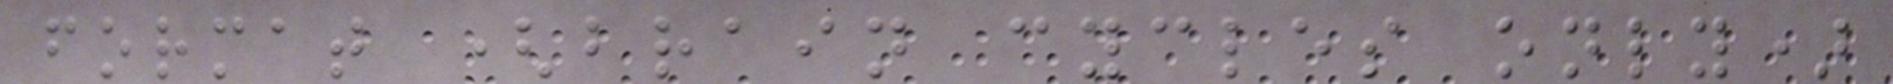format (brain cycles only)
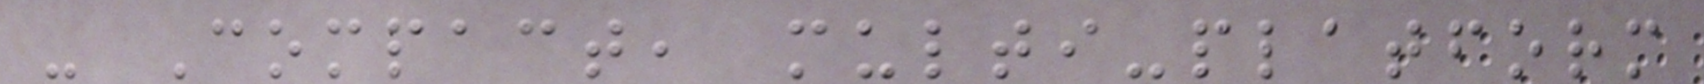- Compact, multi-platform
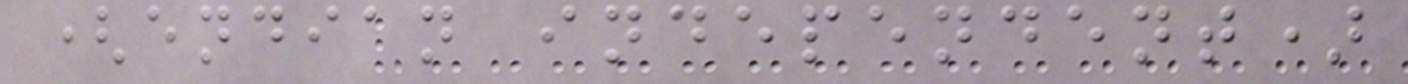(endian independent)
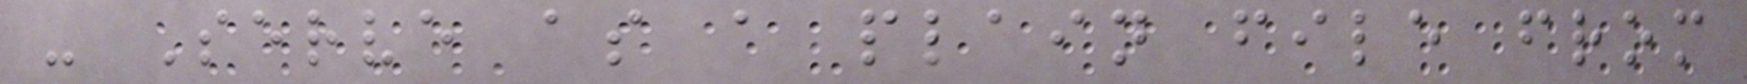- Serve as a plain file from
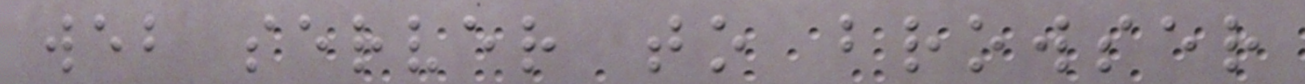web server to browser
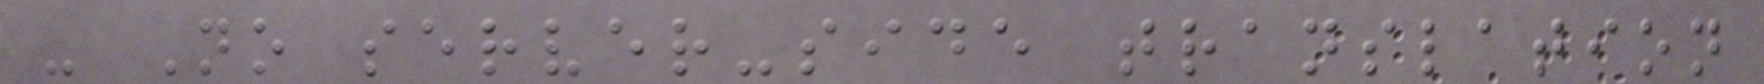- No server-side translation
